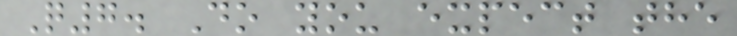Q7. Do you expect the
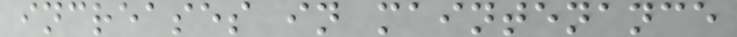increases in maintenance
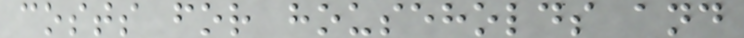costs for households and
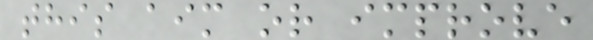this aim or improve
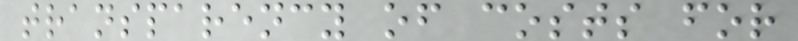transparency of costs for
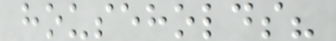households?
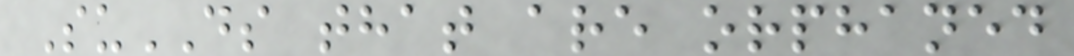SuDS that are orphaned
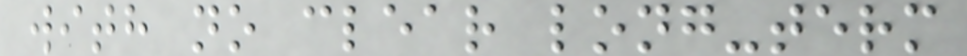with no clear long-term
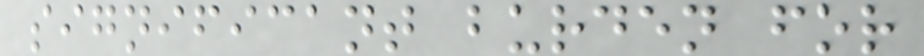significant burden for
